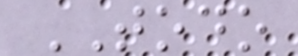TODO
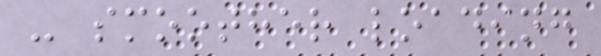- smoother loading
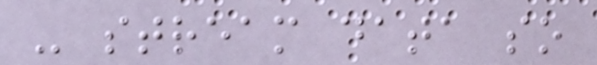- stream data so
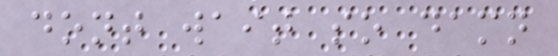dont wait so damn
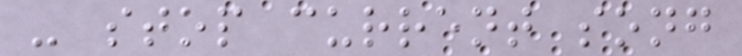- stop current song
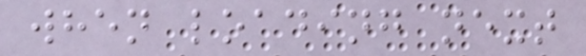when loading next
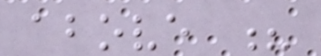above ?
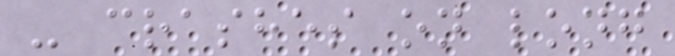- crashes on long
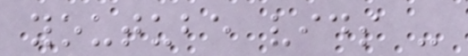youtube vids -
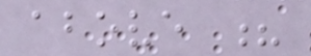above ?
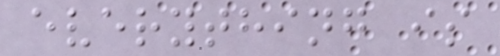everything is
